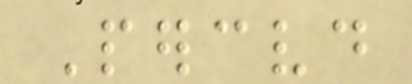Perceived
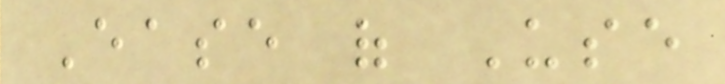Ease of Use
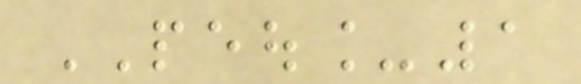PEOU_1
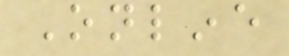Online
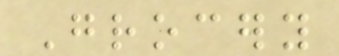Grocery
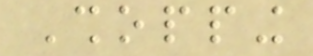Shopping
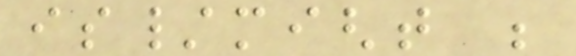is/might be
